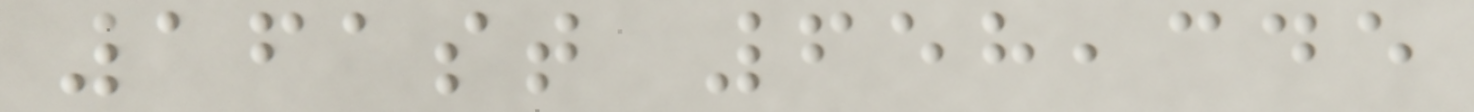161st 658,345
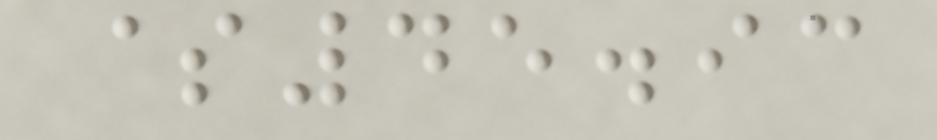$45.93
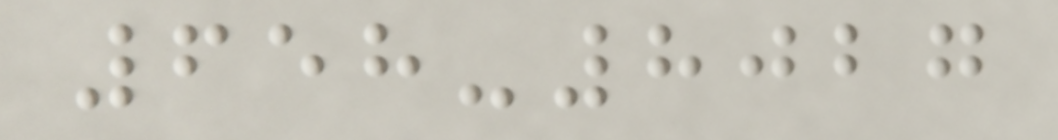658-8027
